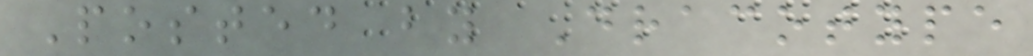Posted by Dracotype
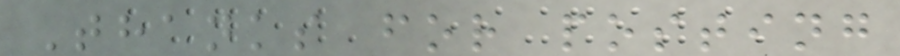Thanks for posting
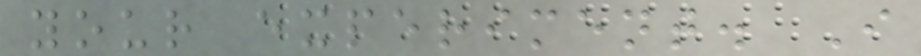your experiment. I
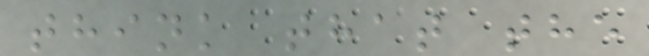think that the
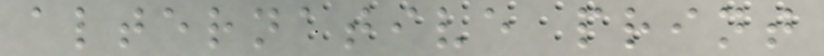alternative print
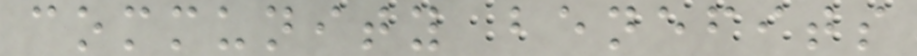community benefits
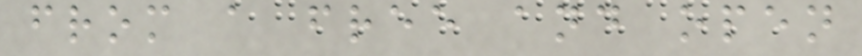from a free and open
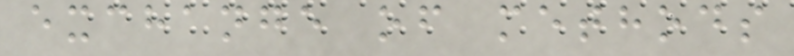exchange of methods
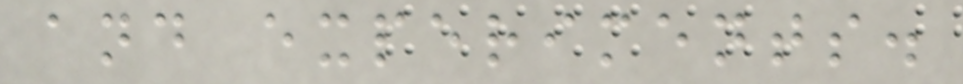and experiments.
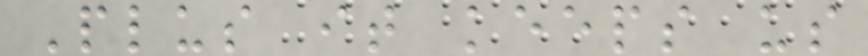Plus it keeps us
